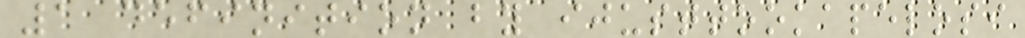1 definition by ijusttookapelosi
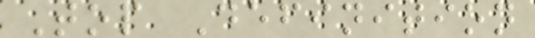Top Definition
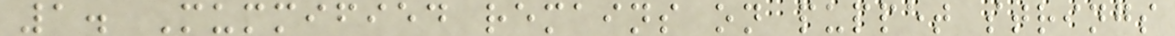1. Mummified remains on puppet strings
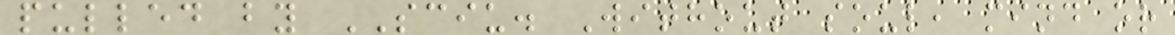pulled by SCIU. Without soul, mind or
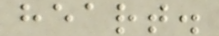heart.
